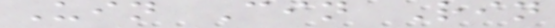Uin Cin Rin
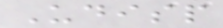Udisp
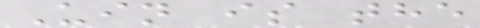Uin is the
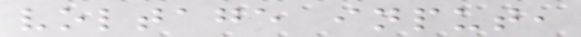voltage input,
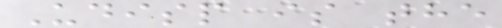Udisp is the
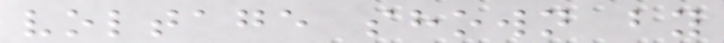voltage shown by
